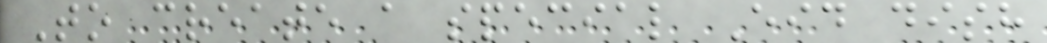To create a special Eid dish
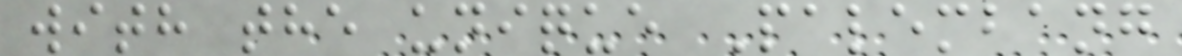with the unique Palembang
